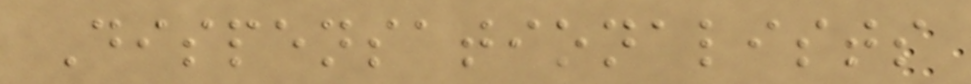Dispensationalists
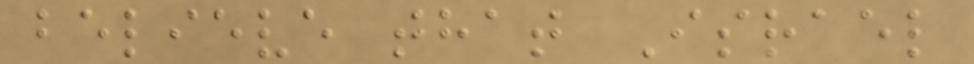believe that Israel
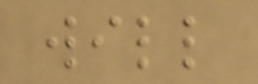will
